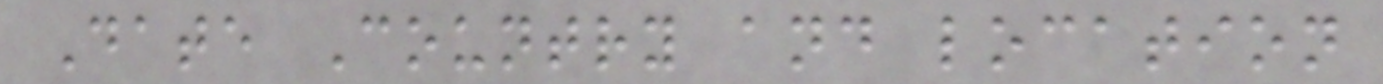Date Country and location
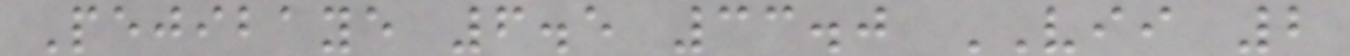Pejibaye 6.5 33.0 VII 2
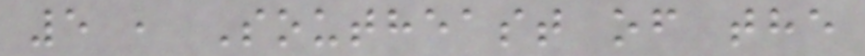5 , Southeast of the
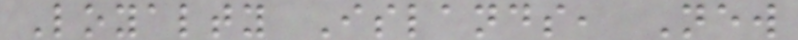Loyalty Islands, New
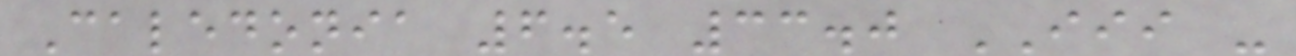Caledonia 6.5 33.0 III -
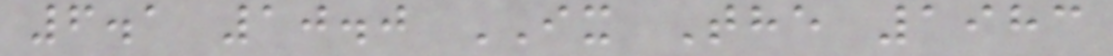6.1 10.0 IX The 1983
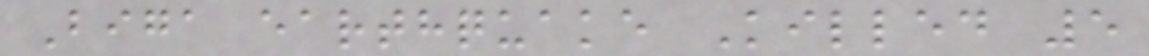Biga earthquake Killed 5
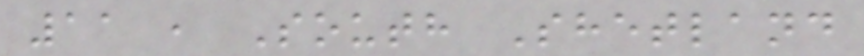11 , South Shetland
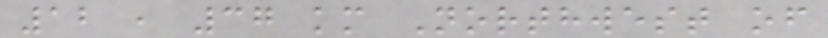12 , 37 km Northwest of
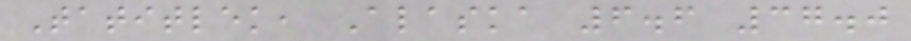Tatitlek, Alaska 6.6 37.0
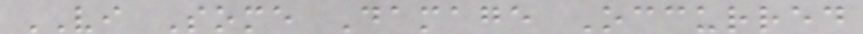VI Some Damage Occurred
